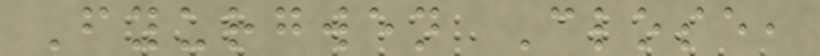Fyurgwen Close,
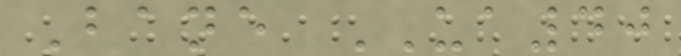Bane UA40
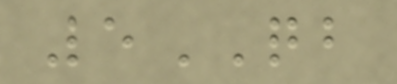5QB
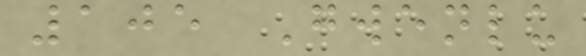105 Gwenlu
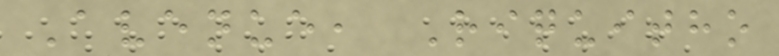Avenue, Riquitho
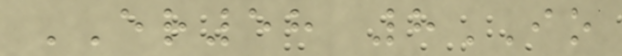ER58 8IO
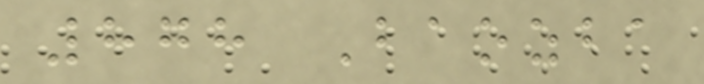878 Baozba
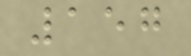157
